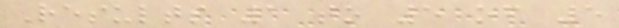Results 1 to 5 of 5
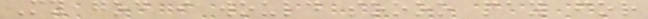My god i would soooo pay for
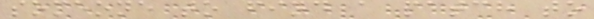someone to find a patch to
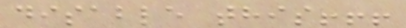disable this!!!
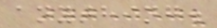anything.
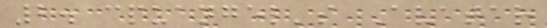2. cpuangel's Avatar
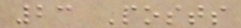23 Posts
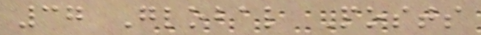37 Global Posts
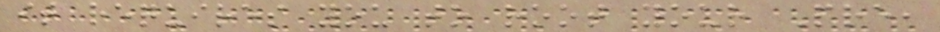it requires you to root your Pre,
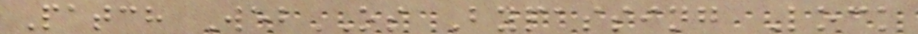Patch WebOS Bypassing Lock
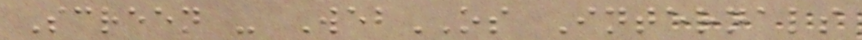Screen - WebOS Internals
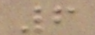6
